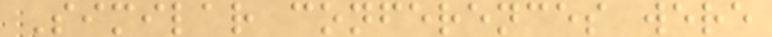Similar conferences were
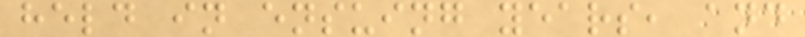held in ensuing years, and
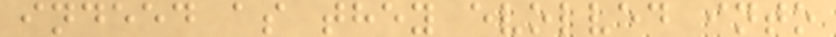indeed as they evolved into
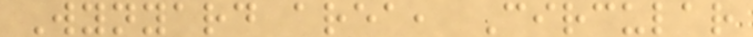Wynyard area, Circular
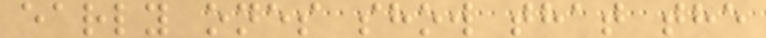early ones show that the
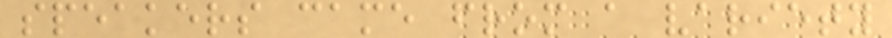speakers came from a variety
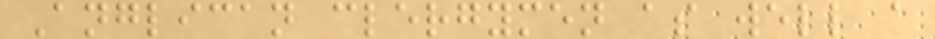Anglican clergymen as well a
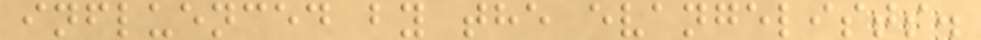influenced by the evangelists.
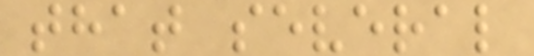that several
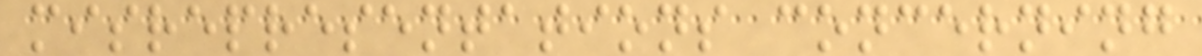misrepresentations concerning
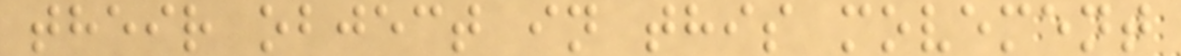their object in this movement
